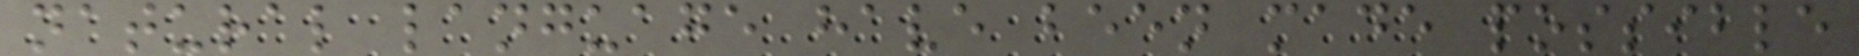natural language have been made possible
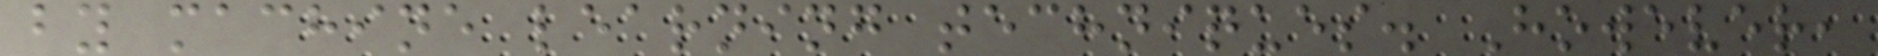by machine learning techniques. However,
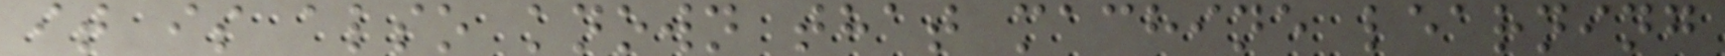it is also known that machine learning
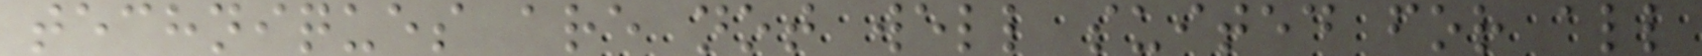techniques are not well suited for all
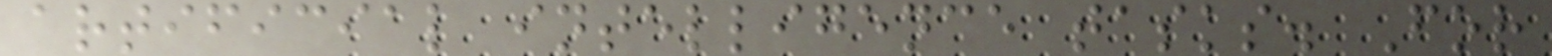artificial intelligence tasks. For
